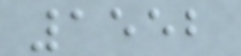1552
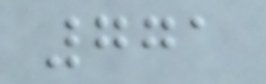771
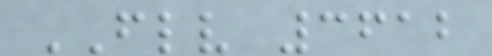FLV 3612
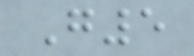G5
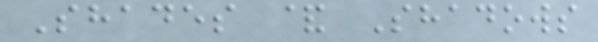Shades & Shadows
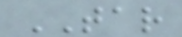TAR
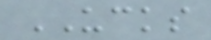UCKS
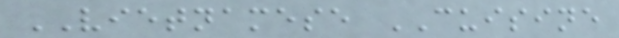VIETNAMESE CUISINE
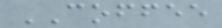COFFEE
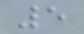5
